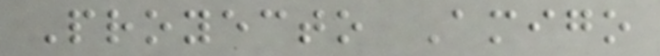Proyecto Amigo
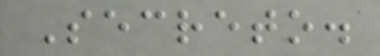Secreto.
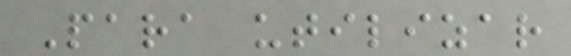Para utilizar
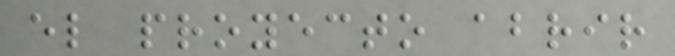el proyecto abrir
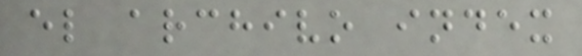el archivo index
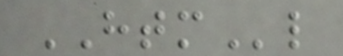HTMl
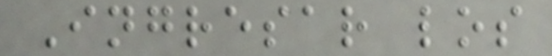Ingresar los
